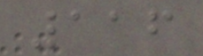116
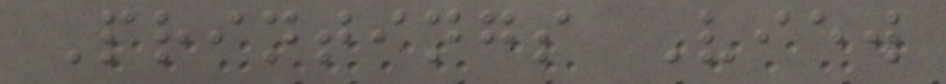Printings View
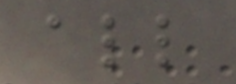all
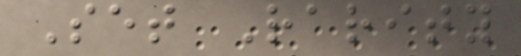Set Rarity
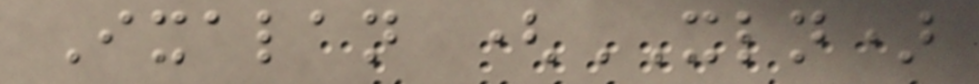Ixalan (XLN)
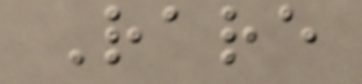Rare
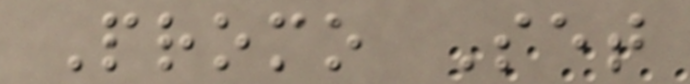Promo Set
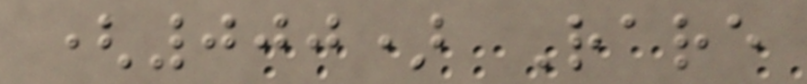(000) Rare
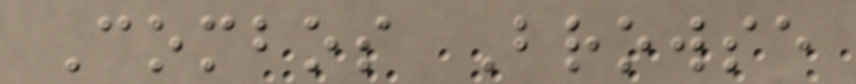Combos Browse
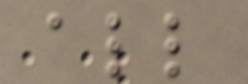all
